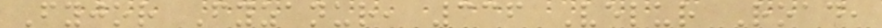Fyjor Fyzanur, 336 Velur Road,
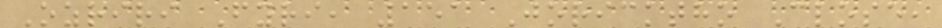Ozriri Fyri, 151 Joricktho Close,
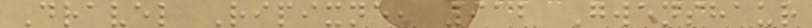Dravel Ripixne, 912 Gwenshaur
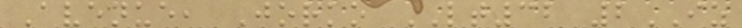Avenue, Jorko LT32 2IZ
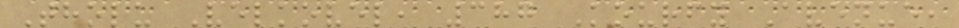Tholu Velkovel, 387 Kourfy Avenue,
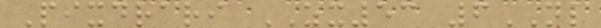Pixdrari ZX53 6NL
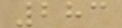283
